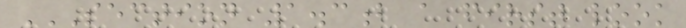SECTION 1.3B A FIRST LOOK
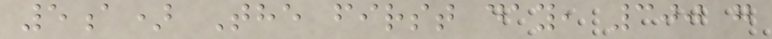5a) The first day, 300 g
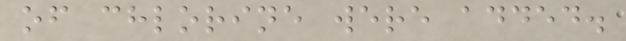of chlorine were added.
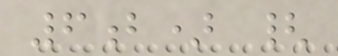6b) {
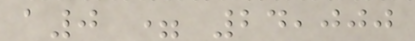a0 = 24,000
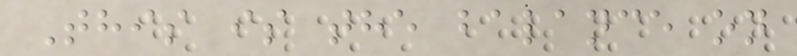This is the balance on
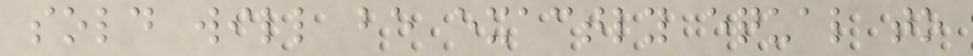sold will be exactly equal to
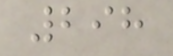298
